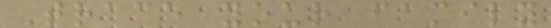Trace your family
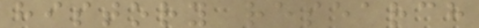history research
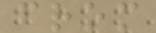from
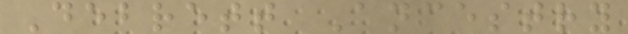Debrett Ancestry
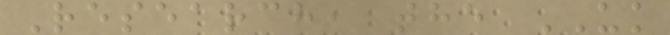Research, the UK
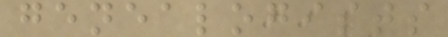genealogists
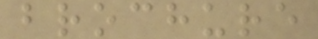brochure
